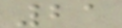21
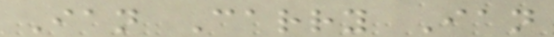Ian Carry Ian
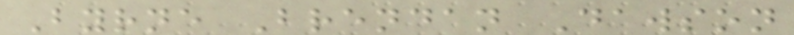Byrne Brendan Dawson
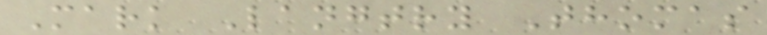Mark Langtry Thomas
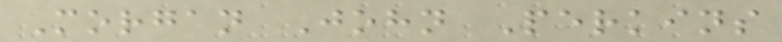Morgan John Perkins
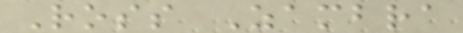Ross Zambra
